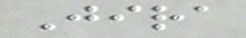Jira
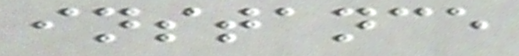instance
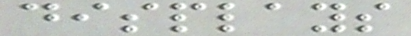displays
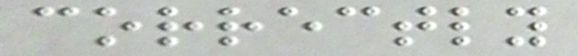correctly
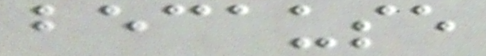because
